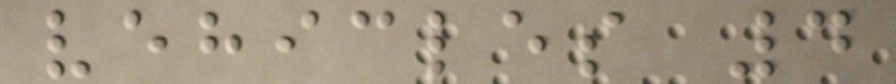vehicles 4
